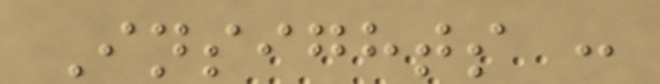Insights :
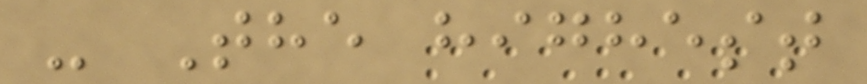- The highest
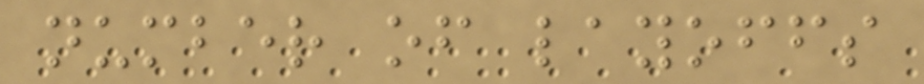number of layoffs
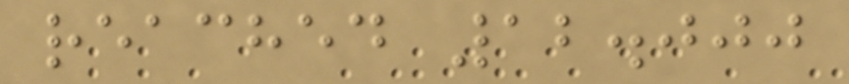reached 12.000
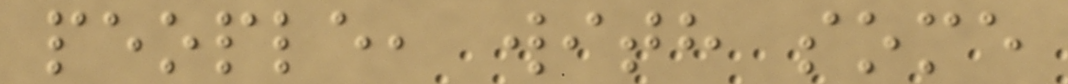people, with some
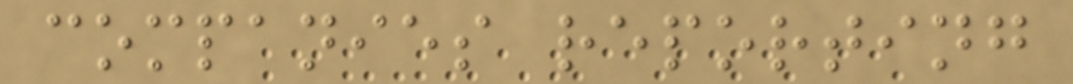companies reporting
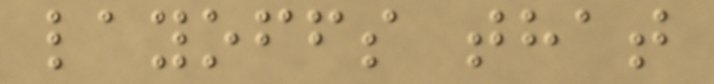layoffs that
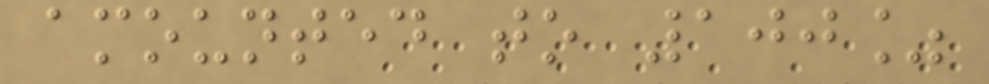amounted to 100%
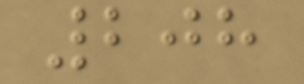208
